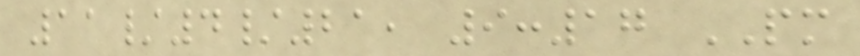11/4/21, 9:17 PM
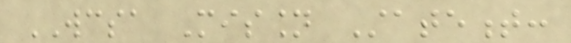WCSA Mission Statement:
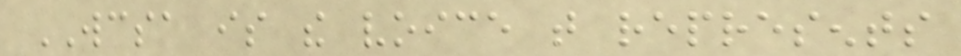WCSA is the voice that represents
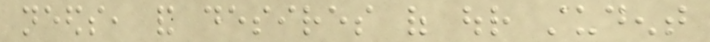needs, and desires of our student
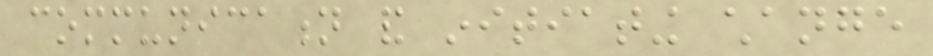communication and initiating change
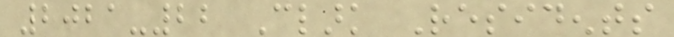2021-22 Clark Residents
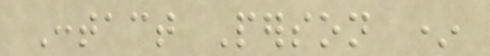Contact Person *
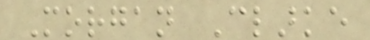Morgan Clarke
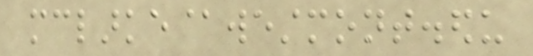mclarke@westmont.edu
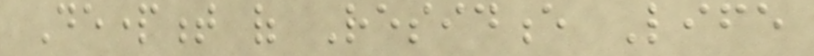Department of Residence Life
